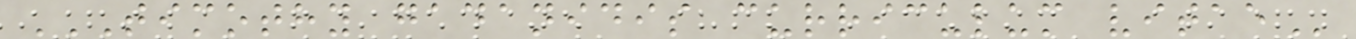TIMOTHY GADANIDIS CURRICULUM VITAE
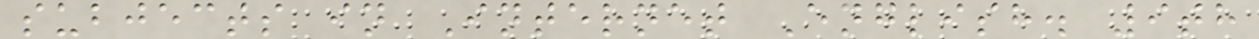subjects in Internet English. 9th
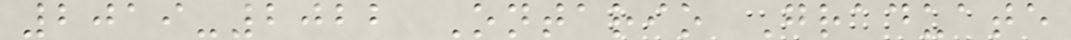2019-2022 Ontario Graduate
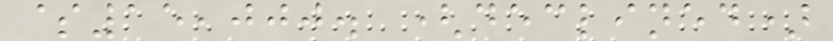$15,000. (declined)
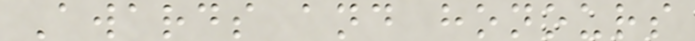Awards and honours
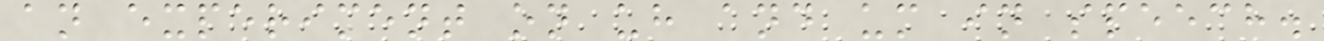an experiment on uh and um in speech.
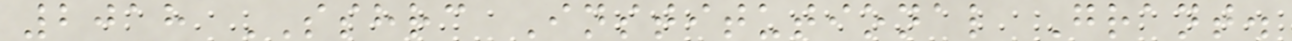2018 SSHRC Institutional Grant.
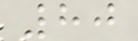80
